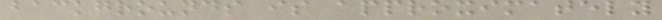backgrounds is approximately
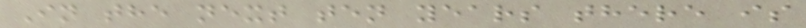In the next ten years there is
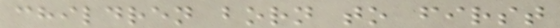children born to first
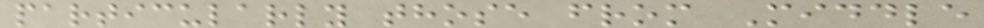particularly those from Middle
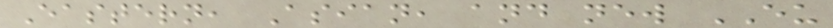Eastern, Asian, and new EU
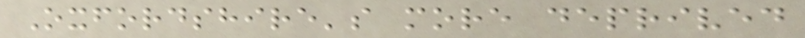Oxfordshire's more deprived
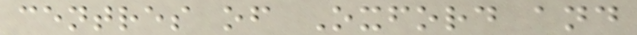centres of Oxford and
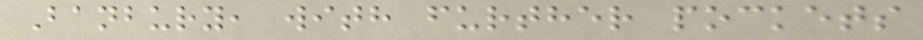Banbury, with further pockets
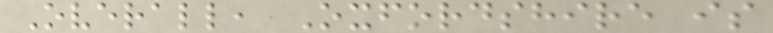Overall, Oxfordshire is
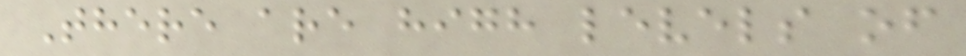There are high levels of
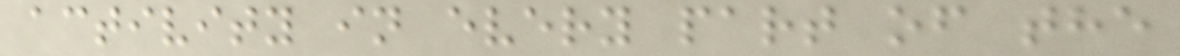activity in every part of the
